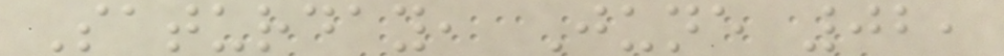Saturday, June 02,
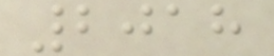2018
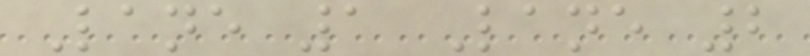Lane 1 Lane 2
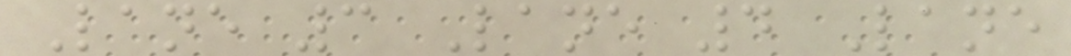Lane 3 Lane 4 Lane
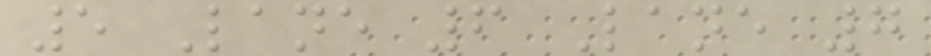5 Lane 6 Lane 7
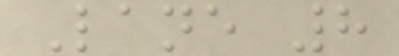Lane 8
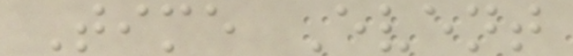Time Event
